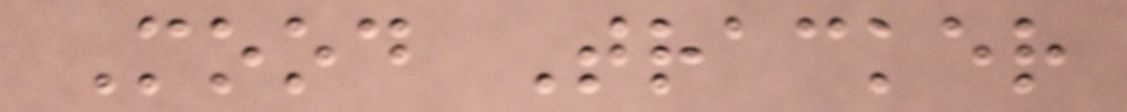Mood Tracker
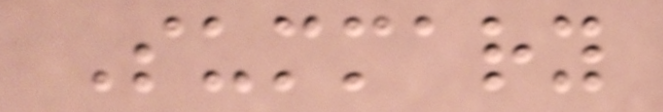Summary
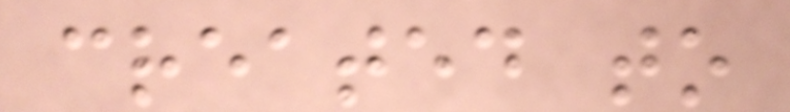created to
